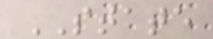STATE
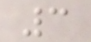3
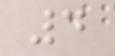4
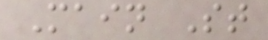Main St
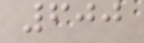600
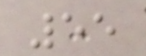55
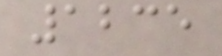1235
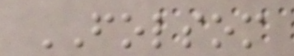FOLSOM
